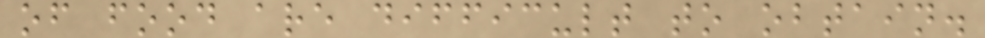of food are difficult to obtain.
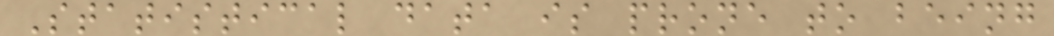Statistical data is prone to being
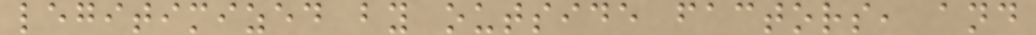legitimized by outside factors, and
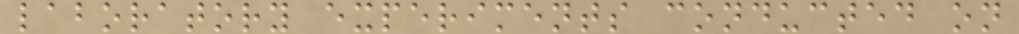laboratory experiments conducted on
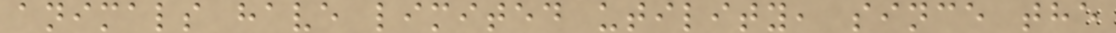animals have limited utility, since the
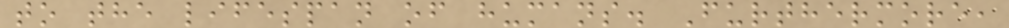to the lifespan of humans. Furthermore,
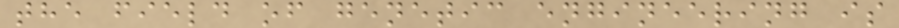the field of genetic engineering is
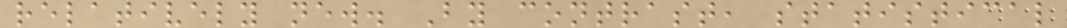relatively new. By contrast, statistical
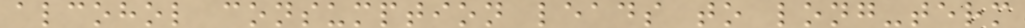alcohol consumption leads to long-term
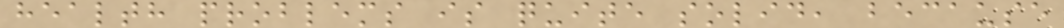health problems is quite solid, because
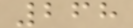268
